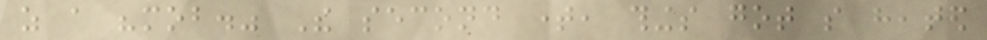as a "mob." The second time, things got so heated
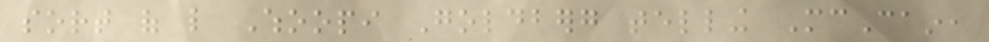sort of like Whoopi Goldberg telling McCain,
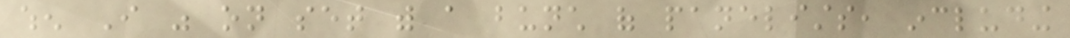when I was on set with a bunch of panelists, including
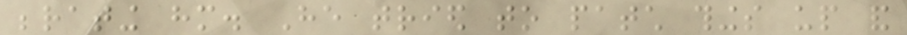berating him. He tried to patch things up and
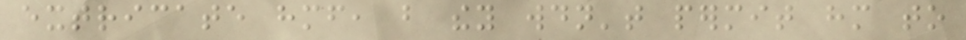extricate himself, but they wouldn't permit him to
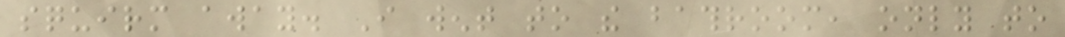squirm away. I went to the bathroom, only to
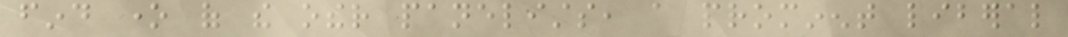find one of the other panelists, a prominent liberal
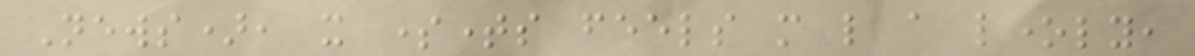News), it sometimes feels more like a lonely,
